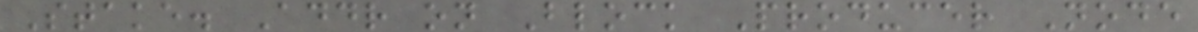Stake. Addr on Block Producer Node
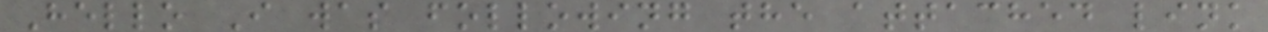Hello I was following the attached link
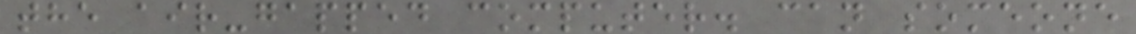the air-gapped computer. can someone
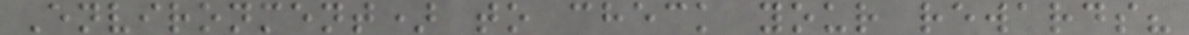Environment) to check your rewards?
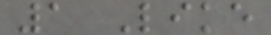1 Like
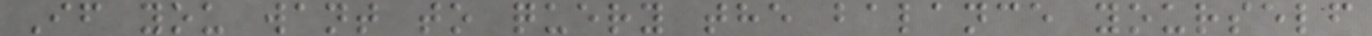If you want to query the balance yourself
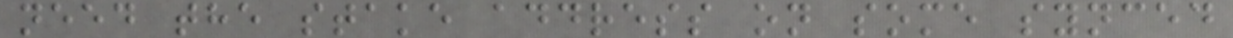need the stake address on some synced
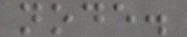node.
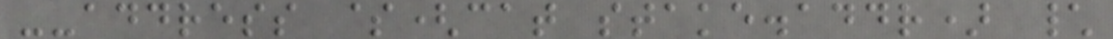--address $(cat stake.addr) \
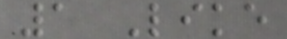1 Like
